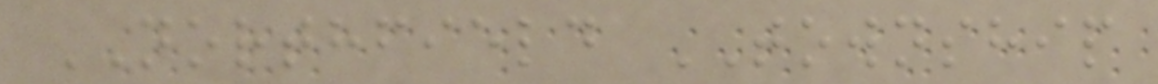NORTHFIELD TOWNSHIP
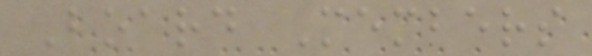Board Members
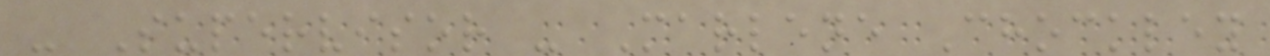- Supervisor - Marlene Chockley
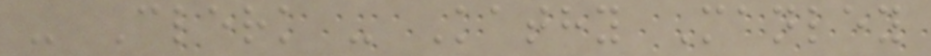- Clerk - Kathy Manley
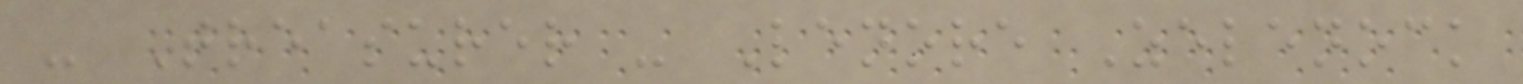- Treasurer - Lenore Zelenock
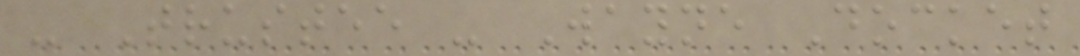- Trustee - Wayne Docket
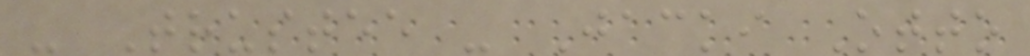- Trustee - Jacki Otto
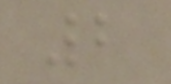2
